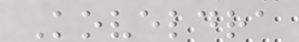Koveldra
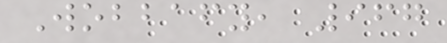Wobbafy, 967
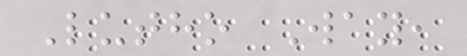Lutho Way,
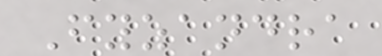Fyzandra
